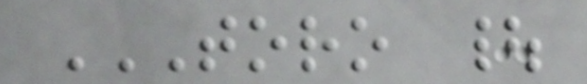TORO |
